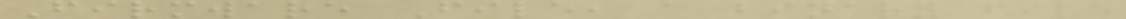Firmware File, a binary file
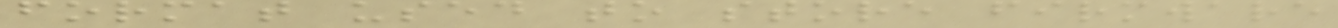format used to store firmware
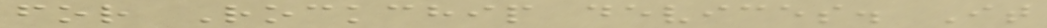for Rockchip devices. It
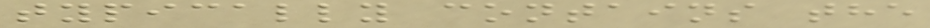typically contains the
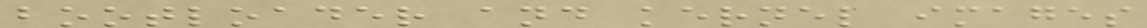bootloader and kernel images
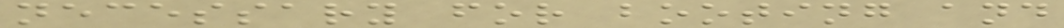necessary for booting and
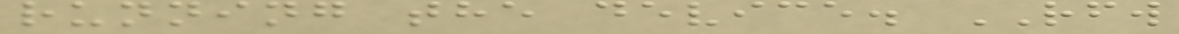running the device. RFW
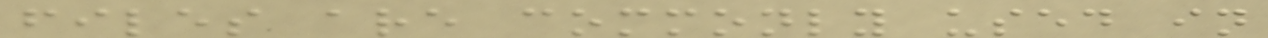files are commonly used in
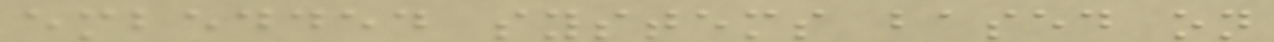embedded systems based on
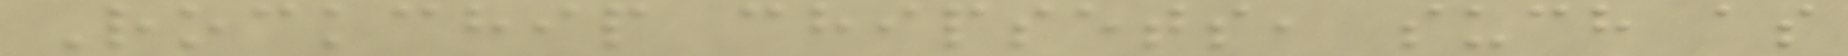Rockchip chipsets, such as
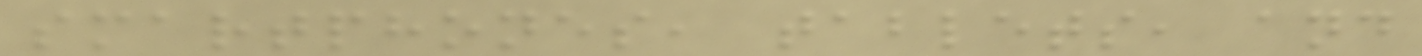smartphones, tablets, and
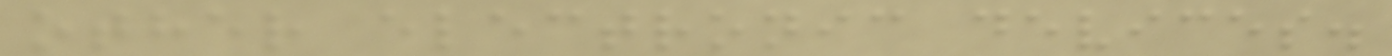other electronic devices.
